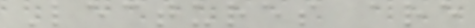Lectures are
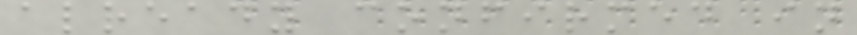already confirmed in
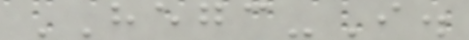HEGC-I.
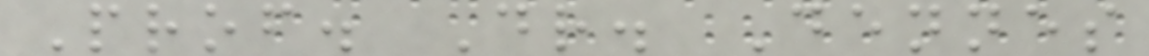Prof. Dr. Dennes
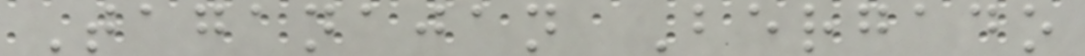Taganajan Bergado
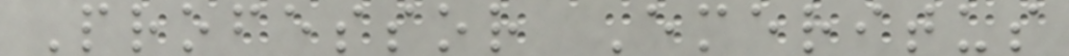Professor Emeritus
